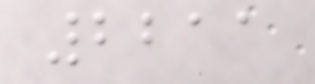2211
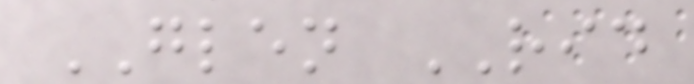GLEN RID
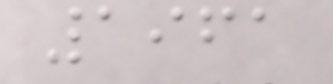1961
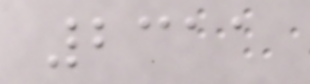2311
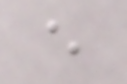e
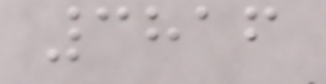3816
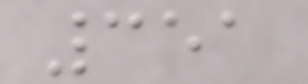351
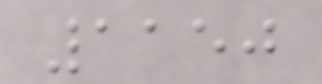1150
